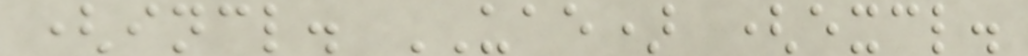(incl. UAE) (excl.
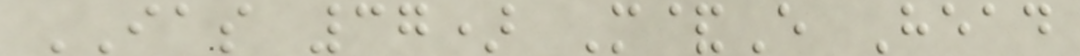IAS 37) M&E Head
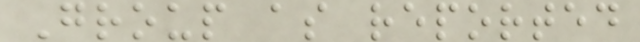Group as reported
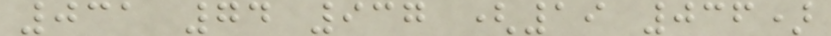031 74 937 (19 036)
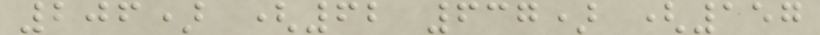206) (62 637) (157
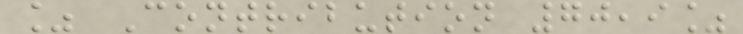% Contribution 70,9%
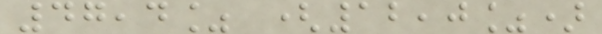47,4% (12,0%)
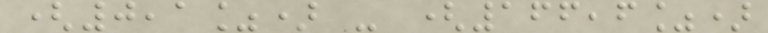(0,1%) - (166,6%)
